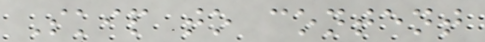Skip to content
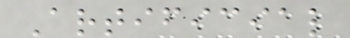Artificial
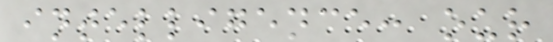intelligence: our
